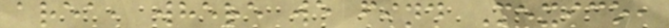area, where we find Mexico,
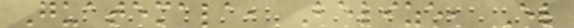Guatemala, Belize, El
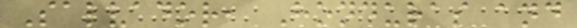Salvador, Honduras and
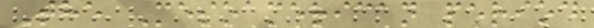The Mesoamerican period
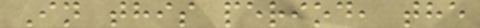In this period, the
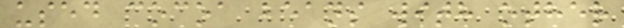used cocoa beans with other
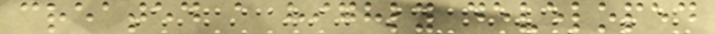created a highly developed
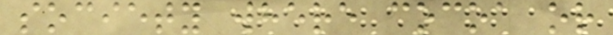society where cocoa or
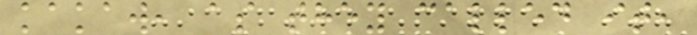kakaw, as they called it,
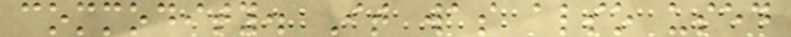commodity. It was also used
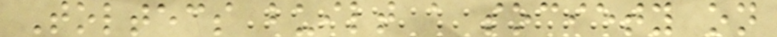Toltecs built a society on
